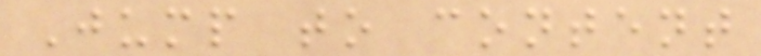Jump to content
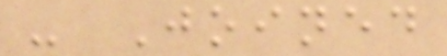- Joined
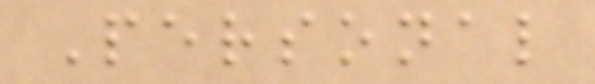Personal
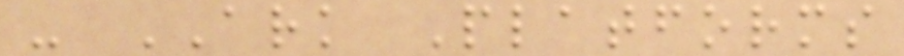- ARK Platforms
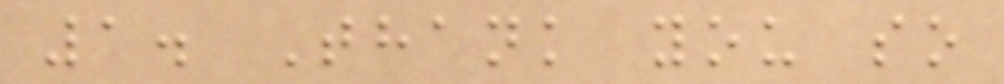1. Thank you so
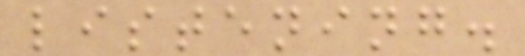listening.
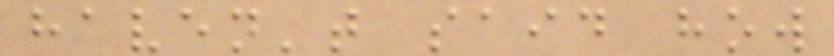haven't said how
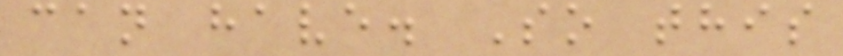can have. So this
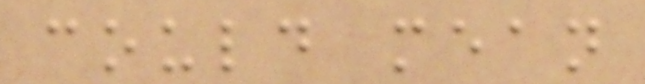could mean
